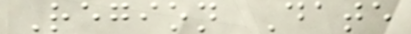Region Date
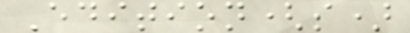Edition(s)
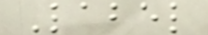Label
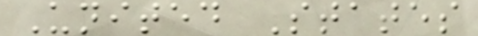United States
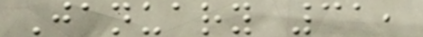January 31,
